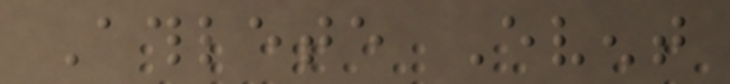Athlete Event
